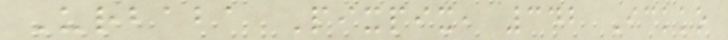Urbaba Pixpix, 342 Ickko
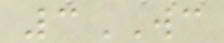3WC
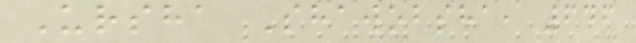Ursha Shawobsha, 646
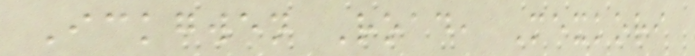Ickgwen Road, Mexkori
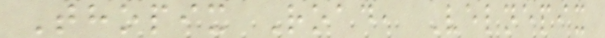Thopix Road, Velnepix
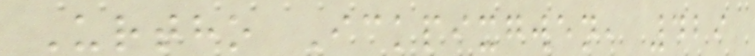Urtho Ickpixgwen, 429
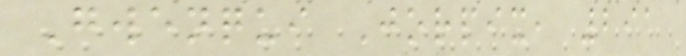Gwenqui Jorpix, 291
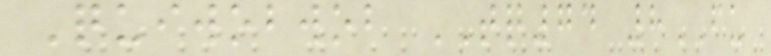Quiwobwob TQ74 8FU
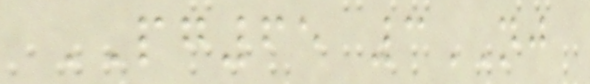PG65 3NJ
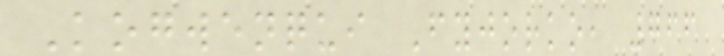Kogwenqui Fyjorko, 766
